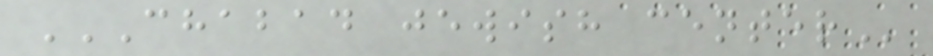CHABAD JEWISH CENTER
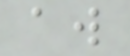aw
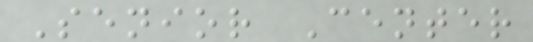Senior Center
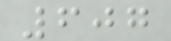607
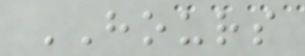HOURS
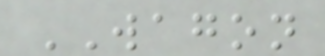WAGON
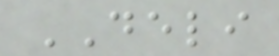DELI
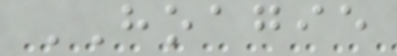HOAGIE
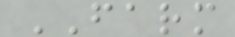FARM
